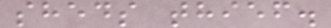sheds thief.
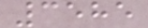3585
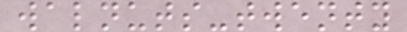walnuts-twenty
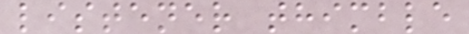listener thimble
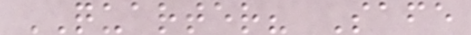QUARTER? Safe
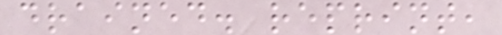drained. reprint,
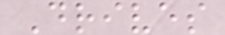Drives
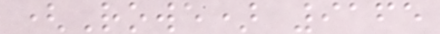(Rowe) 9165
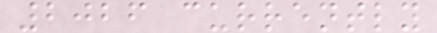2026 currently
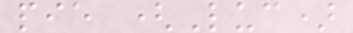pie (Luc)
